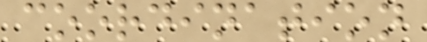coordination
